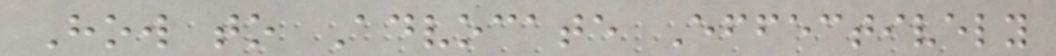How to Advocate Effectively
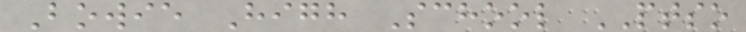Bowie High School PTSO
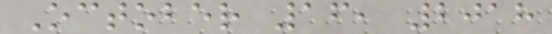October 16, 2018
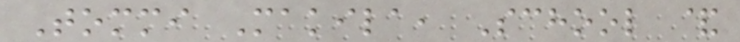Tommi Makila, School &
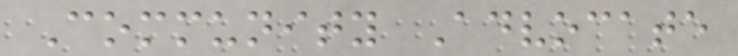Community Advocate
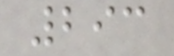293
